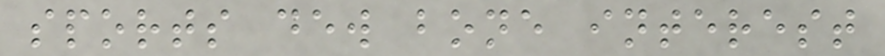sports dew bone interest
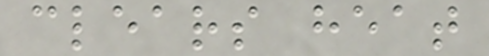clears heat
